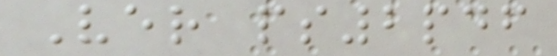Ver ps2pdf
